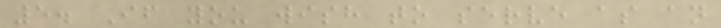5. If you wish to serve as an
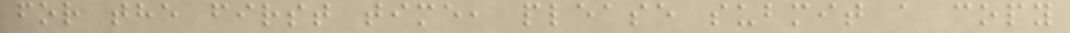for the first time, please submit a copy
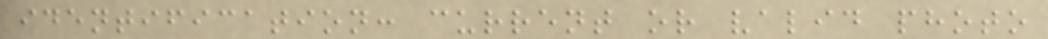identification: current or valid photo
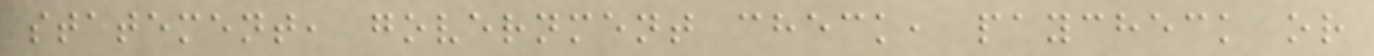statement, government check, paycheck or
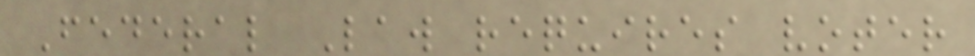Federal Law requires voter
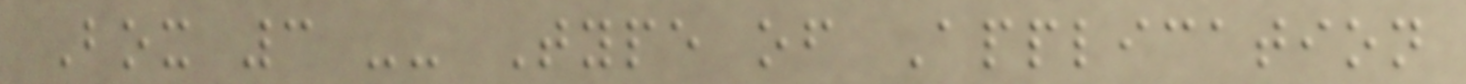Box 3 -- Type of Application
